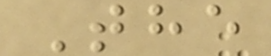The
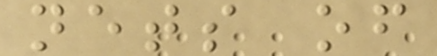nets of
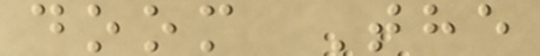doom The
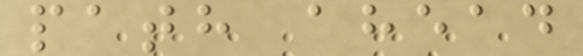path ahead
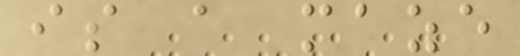is a maze
